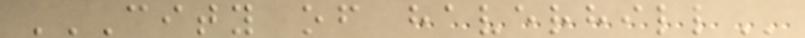CITY OF HAVERHILL
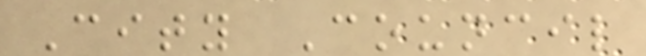City Council
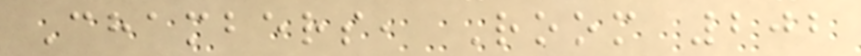Chambers, Room 202
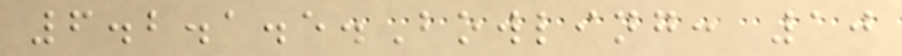6.2.1.5.Bowling: 10
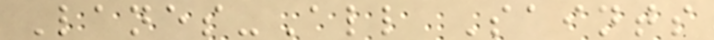Lanes-All Saints
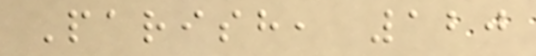Parish, 120
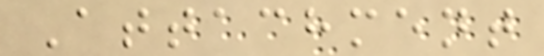Attachment
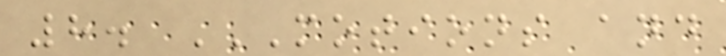8. MOTIONS AND
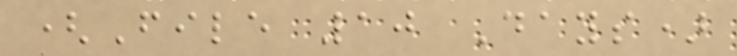(File 10 Days)
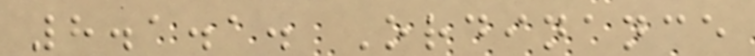8.1.1. Ordinance
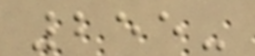255-
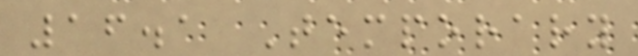16.1 Temporary
